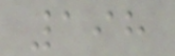198
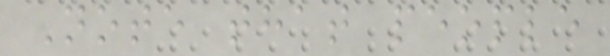Note that people
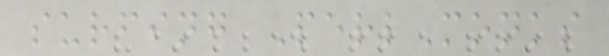surfing PerlMonks
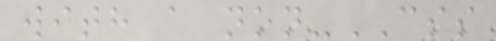with a non-CSS
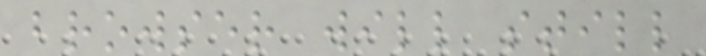browser will still
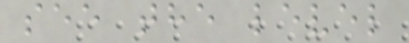see the level
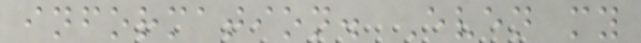information. Even my
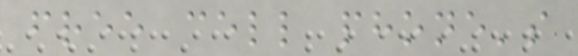free cell phone's
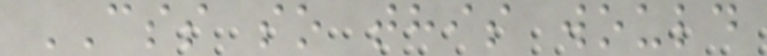CSS so this would
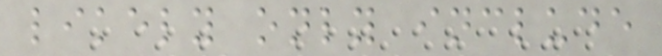likely only include
